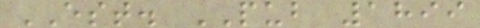EST. PUB 1899
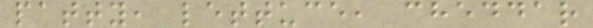patty, lettuce, cheddar
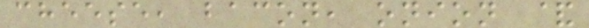cheese, bacon, onion &
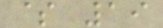$ 19
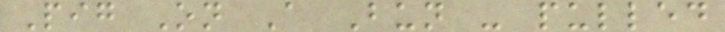Pig On A Bun - pulled
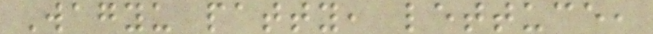Wagyu patty, lettuce,
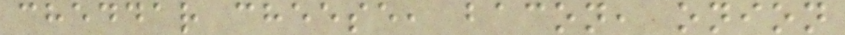cheddar cheese, bacon, onion
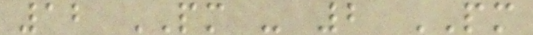12 PM - 2 PM
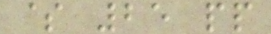$ 25 pp
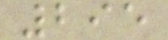295
